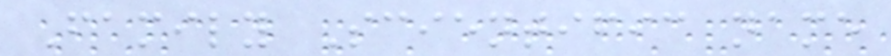Family Scientific name
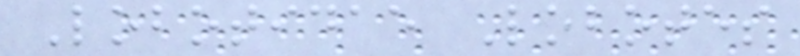Lobotidae Lobotes
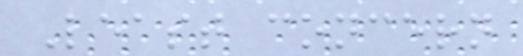Least concern
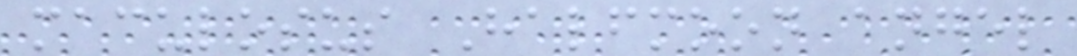maculosus Halfmoon angel
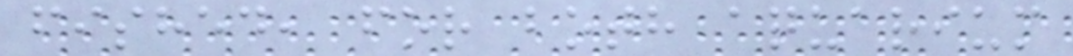fished, for both aquarium
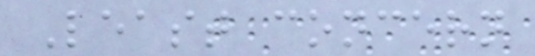Least concern
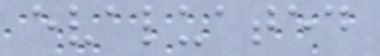evaluated
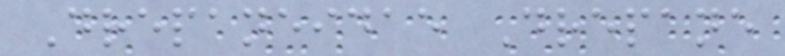Drepaneidae Drepane
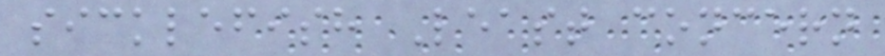sicklefish Least concern
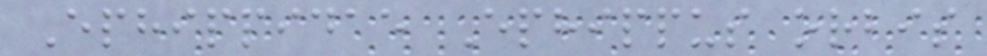Ephippidae Ephippus orbis
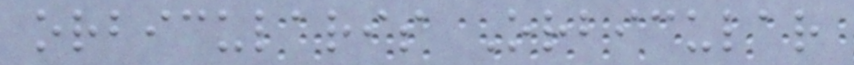orbicularis Orbicular
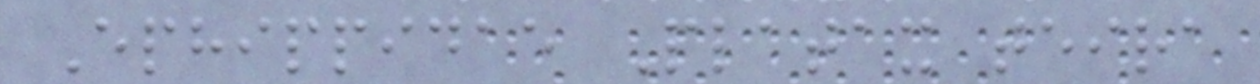Ephippidae Platax teira
